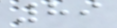89
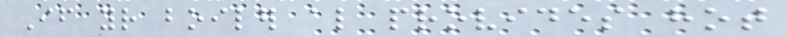If your boiler also provides hot
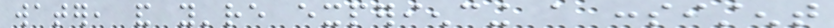water, and you're experiencing a consistent
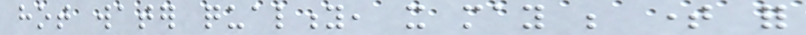hot water quality, it may be time for
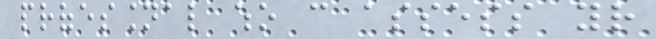professional who can assess your
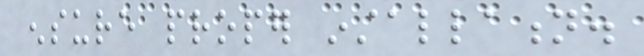ensure proper installation.
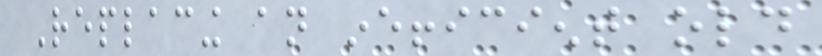Replacing an inefficient old
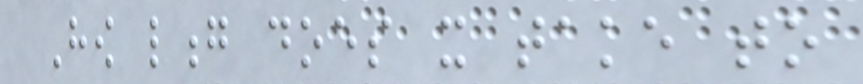How long does it take to
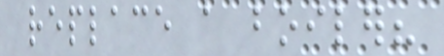replace a boiler?
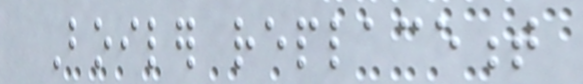Boiler replacement
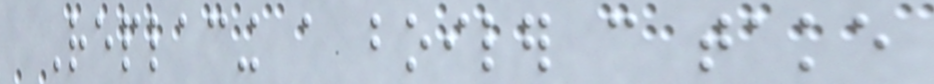Replacing a boiler can take
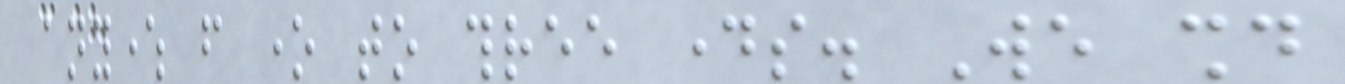anywhere from one to three days. We should
